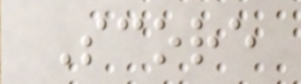Score
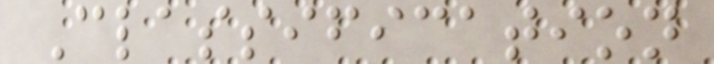Classification
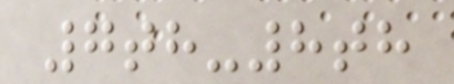7th-8th
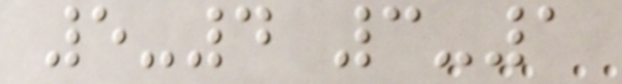5-4 3-1
